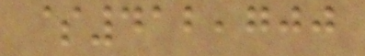$412,700
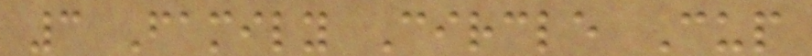3 Family Circle Cup
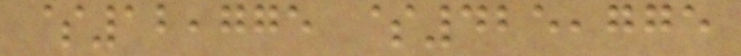$12,775 $425,775
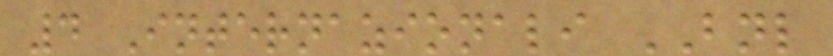4 Internazionali BNL
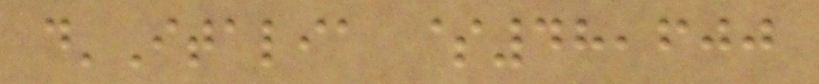d'Italia $48,600
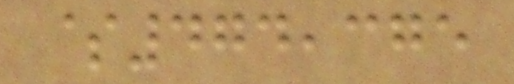$474,375
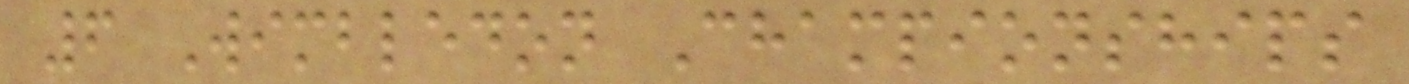6 Wimbledon Championships
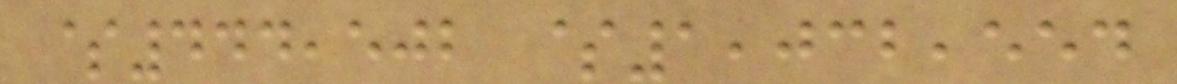$444,502 $1,032,554
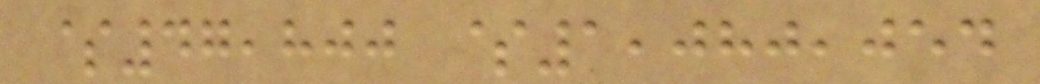$47,800 $1,080,054
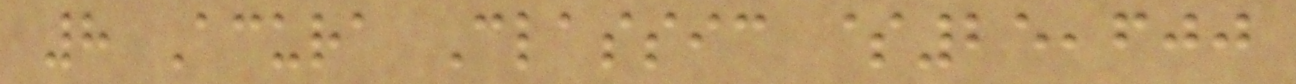8 Acura Classic $25,600
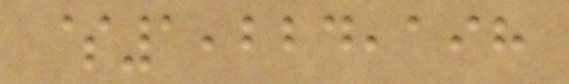$1,224,198
